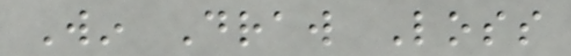Win Draw Loss
